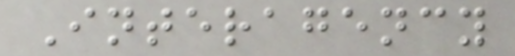Interagency
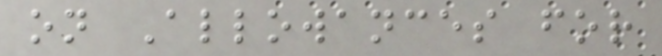on Allowances for
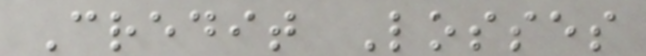Credit Losses
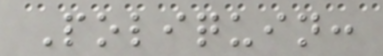Poliquin:
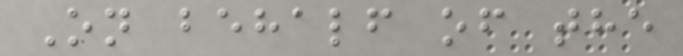On behalf of the
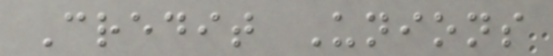Credit Unions
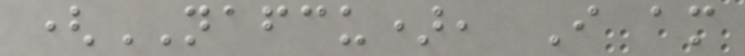(NAFCU), I am
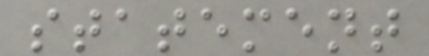statement
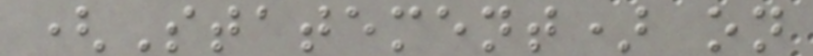(Statement) on
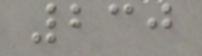230
